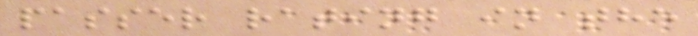passer rating in the
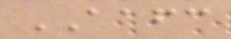AAFC
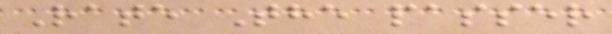Rate The passer
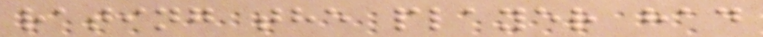rating the player had
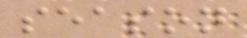season
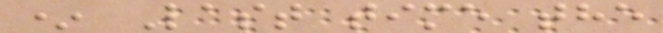* Last time the
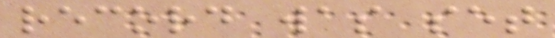record was set
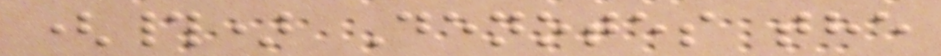(#) Denotes the
